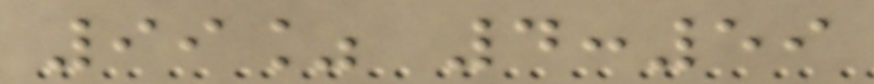99% 4:59
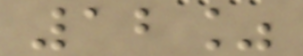12%
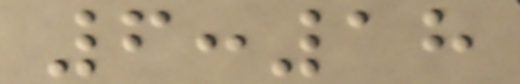6:18
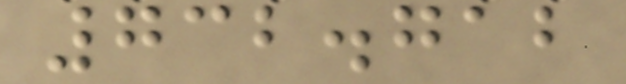732.712
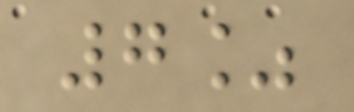7%
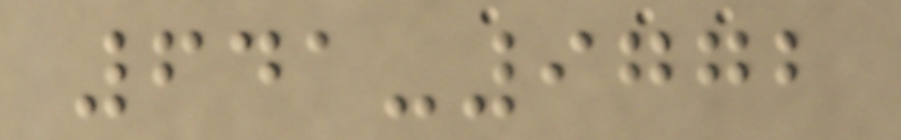641-9772
